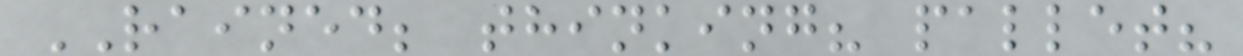RAINED; thinking? pallet?
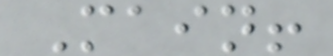Main!
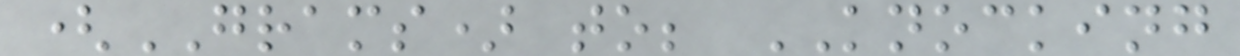(GRAMS) to; KNOCKING
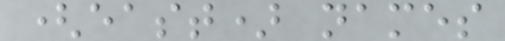(east) names
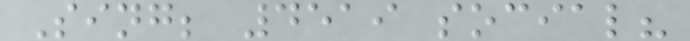Sing; 4519 social?
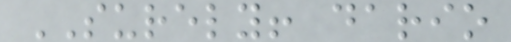SURELY! dario
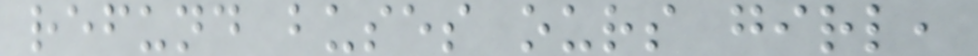refund buses ours girl,
